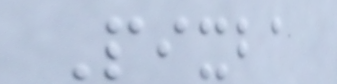Pixba
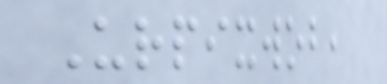Urpixwob,
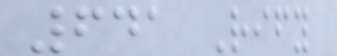641 Rify
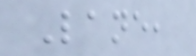Lane,
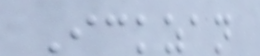Ickzan
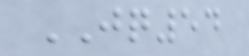JQ54
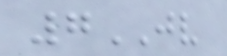7JV
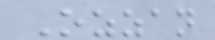Ozzan
